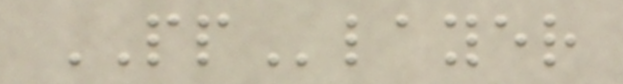PPlayer
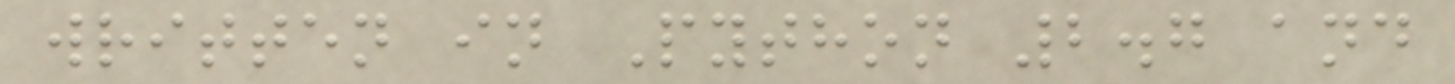written in Python 2.7 and
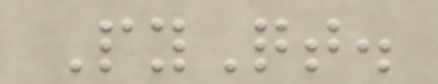PyQt.
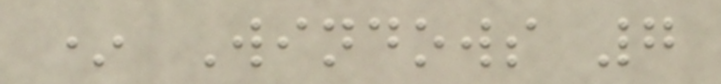* Windows 7
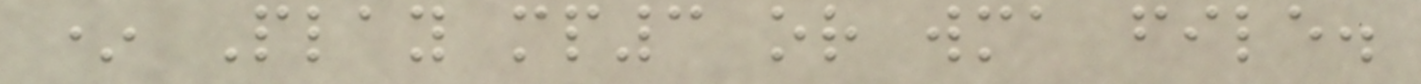* Play mp3 or wma file.
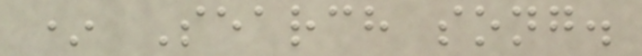* Search song.
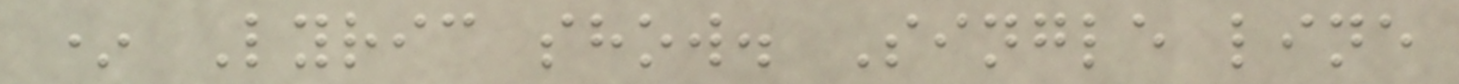* Lyric show. Single line
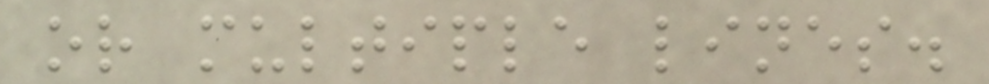or multiple lines.
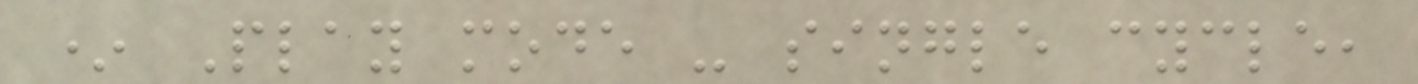* Play mode - single cycle,
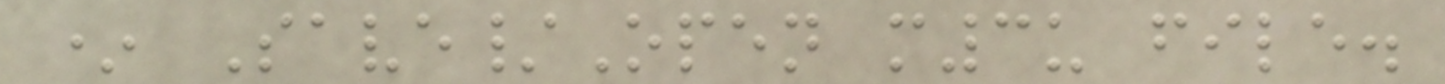* Save/Open m3u file.
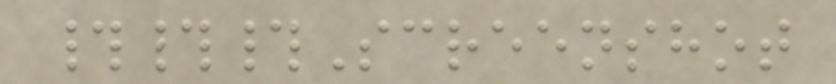###Screenshot
